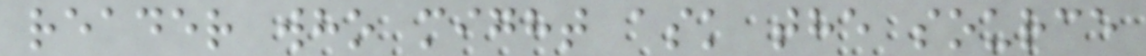reader who might ask the source
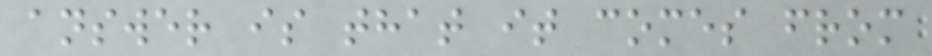answer is that it comes from
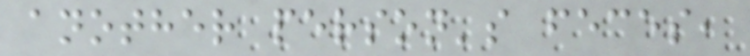another person's feces,
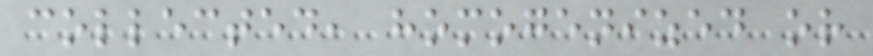collected, homogenized or
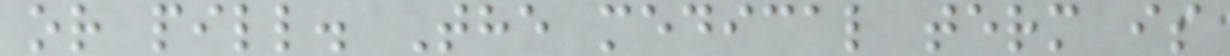or pill. The medical term is
